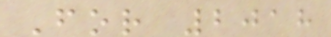For 2018
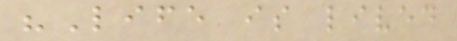"Life is lived
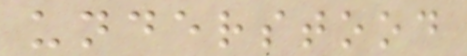understood
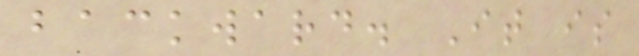backward. It is
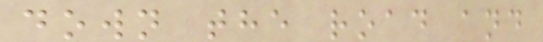down the road and
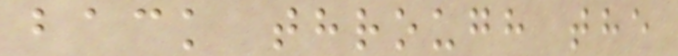back through the
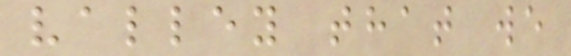valley that we
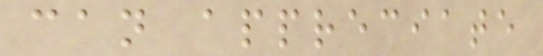can appreciate
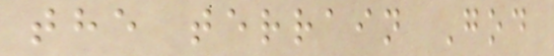the terrain God
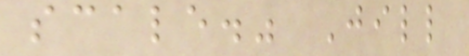scale." Jill
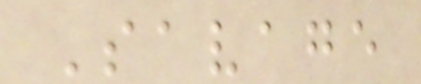Savage
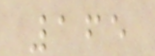165
